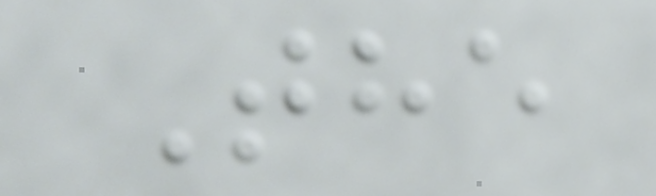The
